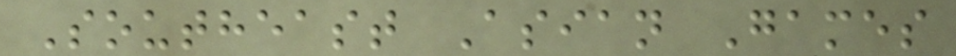Southeast Asian Games
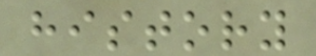history
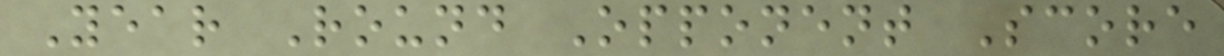Year Round Opponent Score
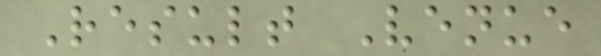Result Venue
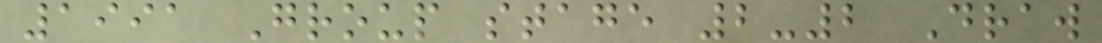1991 Group stage 2-2 Draw
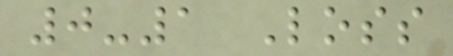0-1 Loss
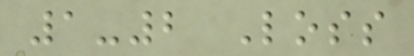1-2 Loss
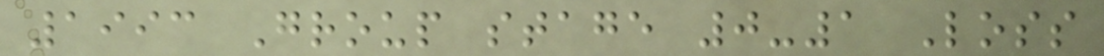1993 Group stage 0-1 Loss
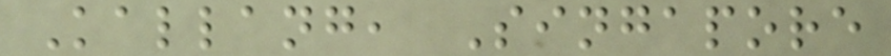Kallang, Singapore
